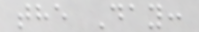the Day:
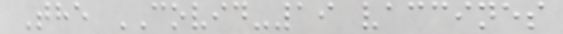The COVID-19 vaccines
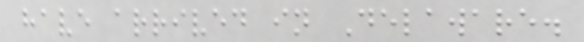have arrived in Delaware.
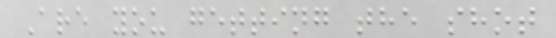Are you getting the shot
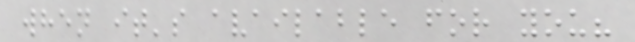when it's available for you?
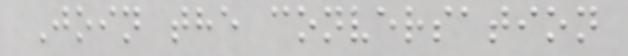Join the conversation
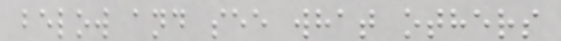below and see what others
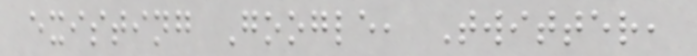existing Google, Twitter,
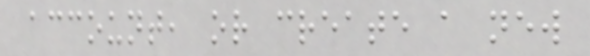account, or create a new
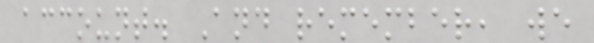account. And remember, we
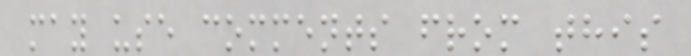may use comments from this
